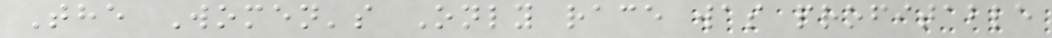The Women's Only race was profitable
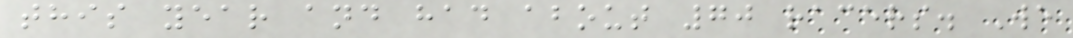this year and had about 70 racers. We
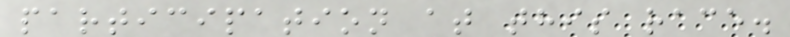participation at this race.
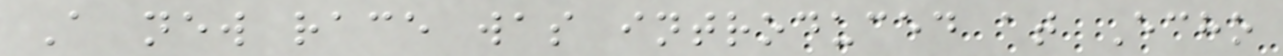A new race was introduced at Echo
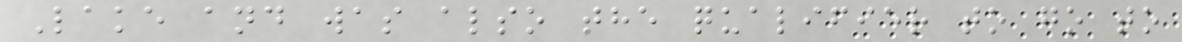Lake and was also the qualifier to go to
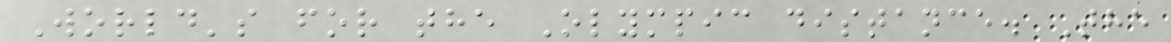World's for the Olympic distance. The
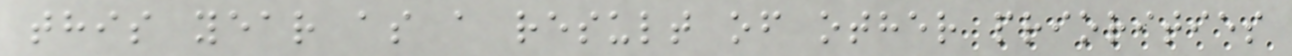this year as a result of other priorities
